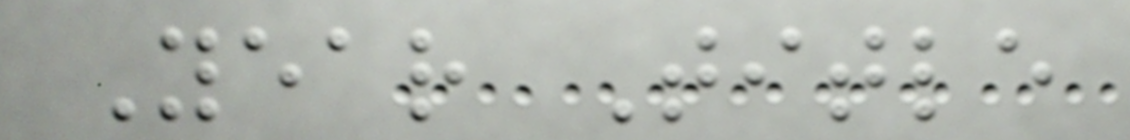Year Title
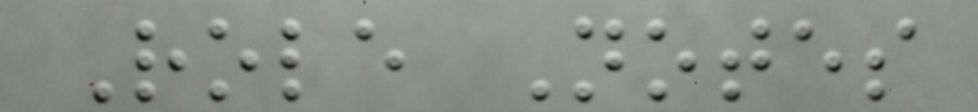Role Notes
